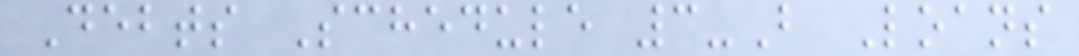Debts Schedule 3-B Loans
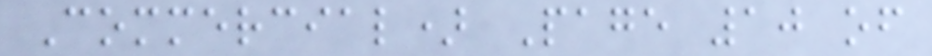Commercial) Page 10 of
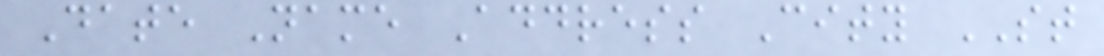Date Name Address City ST
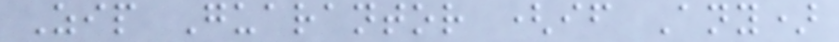Zip Guarantor (if Any)
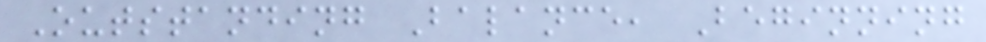Outstanding Balance, Beginning
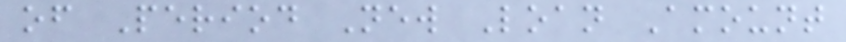of Period New Loan Amount
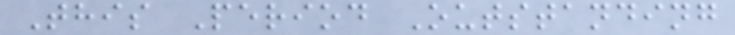This Period Outstanding
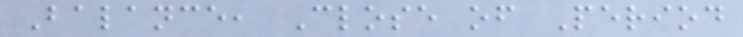Balance, Close of Period
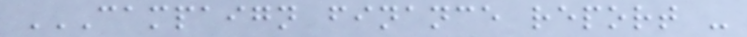CAMPAIGN FINANCE REPORT -
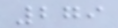279
